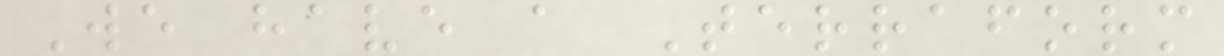We have a Terraform
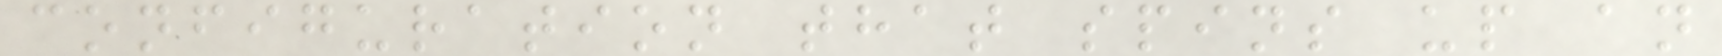configuration that spins up an
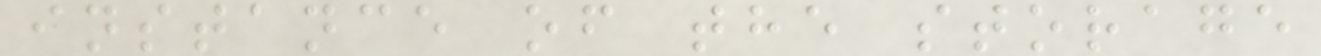instance of the storage
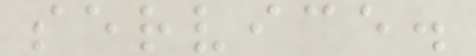service.
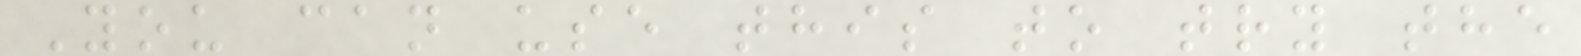You can use this to try the
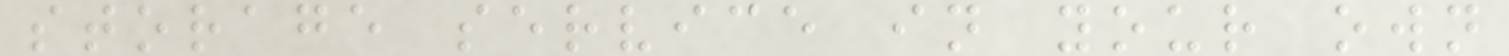storage service in your own
